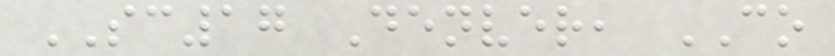SC17 Denver, CO
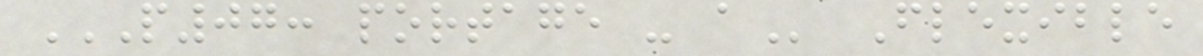P07: PORTAGE - A Flexible
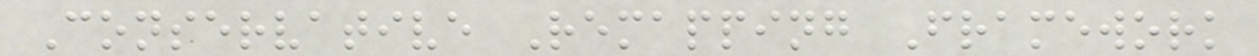Conservative Remapping Framework
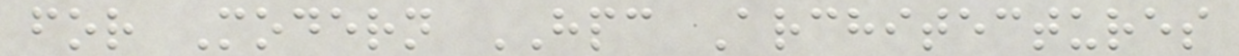for Modern HPC Architectures
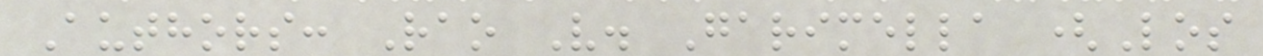Authors: Rao V. Garimella (Los
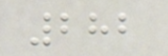282
